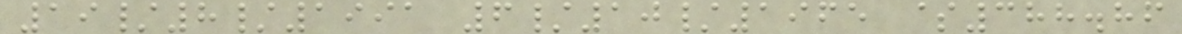19/8/1991 6/10/1965 $388.86
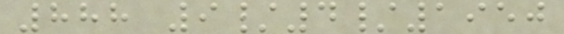888 9/4/1950
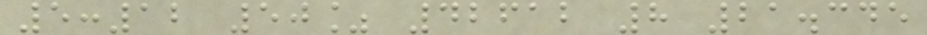5:12 50% 42612 8 21.345
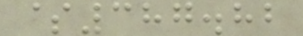$387.82
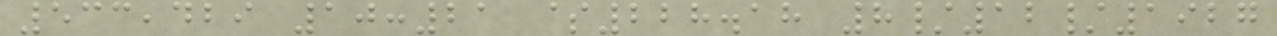533,429 10:21 $228.18 8/12/1927
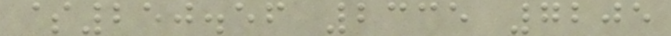$250.56 2335 7205
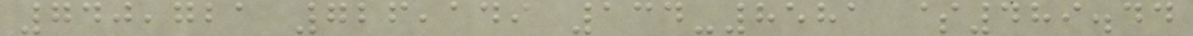740,721 726,149 134-8581 $489.44
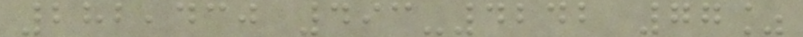282,430 493-4242 77%
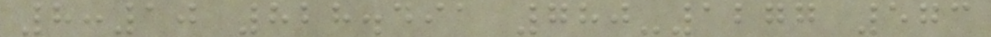8:10 828.491 780-1277 573
